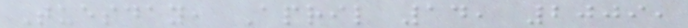Tuesday, April 14, 2009,
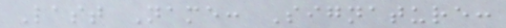Last Name: Signature:
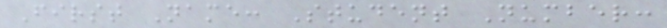First Name: Student Number:
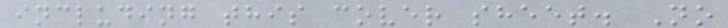including this cover sheet. No
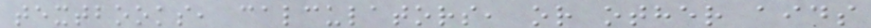textbooks, calculators, or other aids
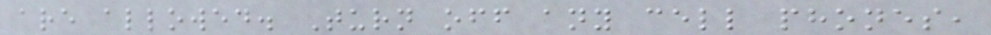are allowed. Turn off any cell phones,
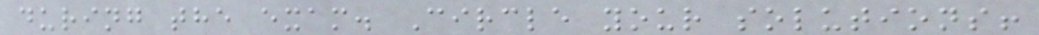during the exam. Circle your solutions!
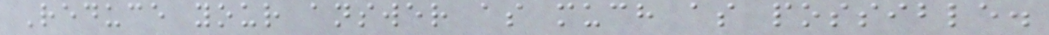Reduce your answer as much as possible.
